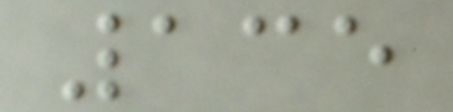135
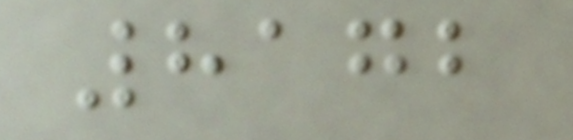8172
